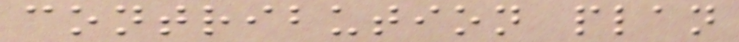contribution plan
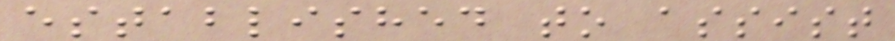established to assist
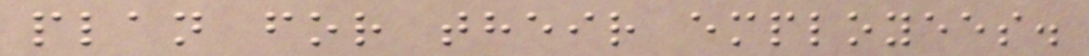plan for their employees.
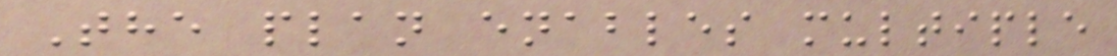The plan enables multiple
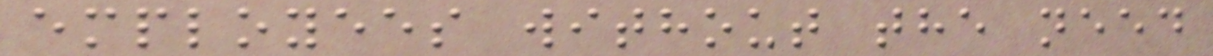employees without the need
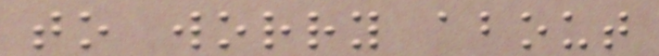to worry about
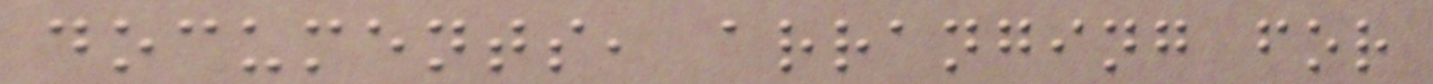documents, arranging for
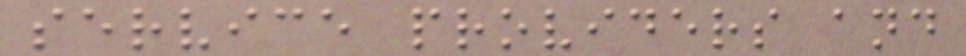service providers and
